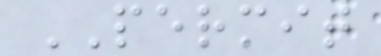PERMIT
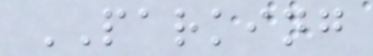PARKING
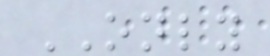ONLY
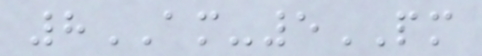8AM-5PM
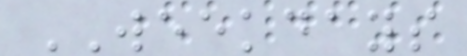WEEKDAYS
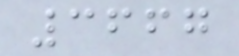3667
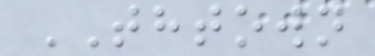THTOWN
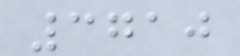3710
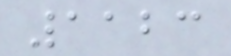1123
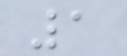1
